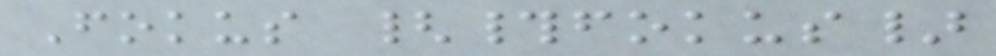Fokus {#fokus}
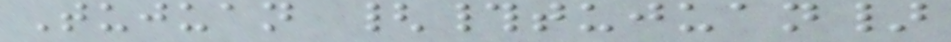Tujuan {#tujuan}
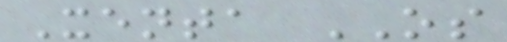Xenta OS
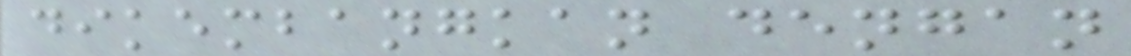dikembangkan dengan
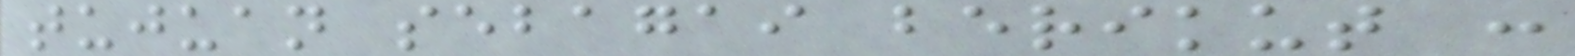tujuan sebagai berikut :
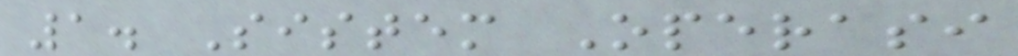1. Sistem Operasi
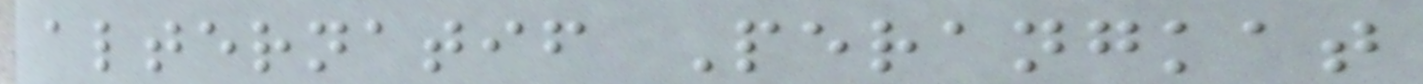alternatif Perangkat
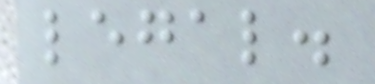legal.
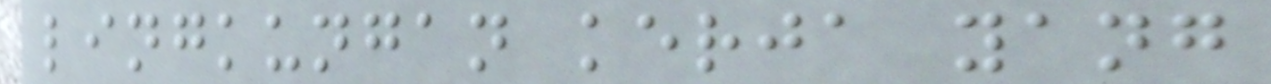lingkungan kerja yang
